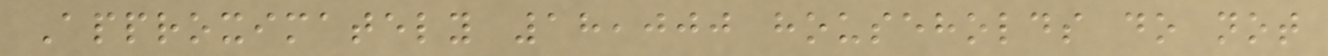Approximately 18,000 households do not
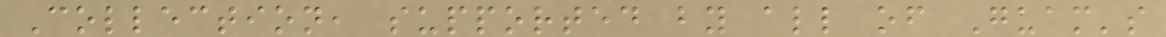Collection, supported by all of Guam's
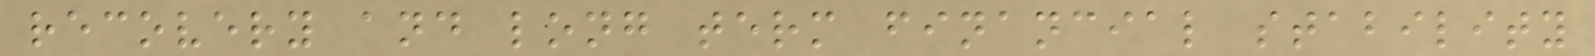recovery and long term financial stability
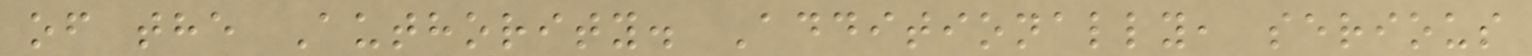of the Authority. Additionally, serious
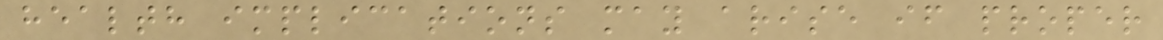health implications may arise if proper
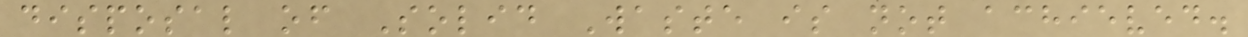disposal of Solid Waste is not achieved.
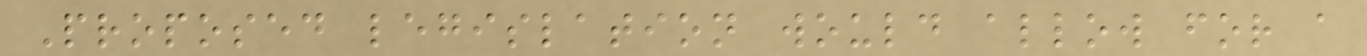Proposed legislation would allow for a
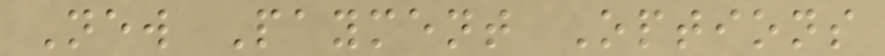New Payment Options
